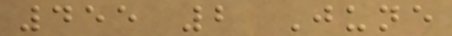455 2 June
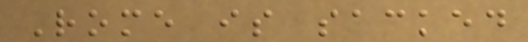Rome is sacked
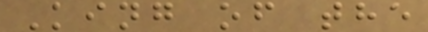King of the
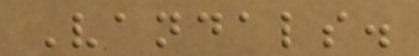Vandals.
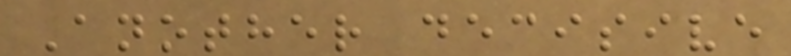Another decisive
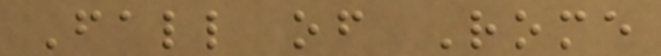Fall of Rome
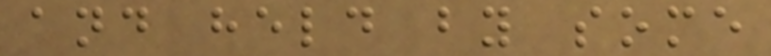and held by some
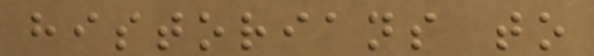historians to
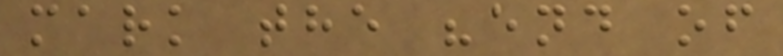mark the "end of
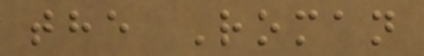the Roman
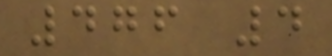476 4
